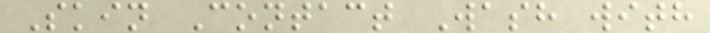Skin Contact Wash with
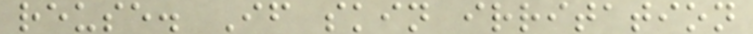reuse. If skin irritation
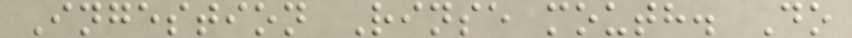Ingestion Rinse mouth. Do
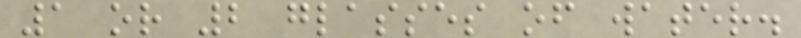1 or 2 glasses of water.
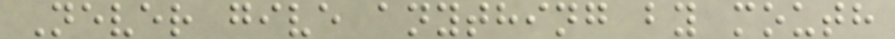Never give anything by mouth
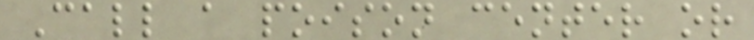Call a poison center or
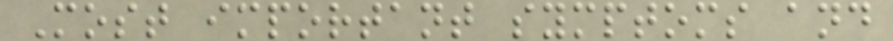Most important symptoms and
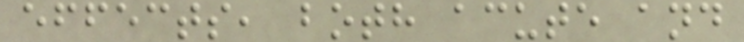effects, both acute and
